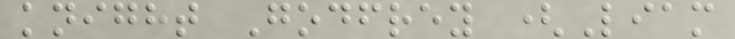knight Godfrey (Liam
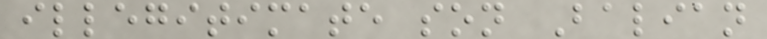illegitimate son Balian
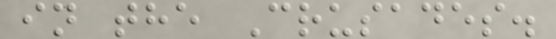in the Crusades.
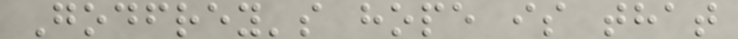Godfrey's hope is that
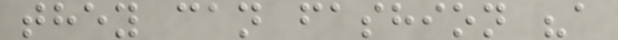they can fashion "a
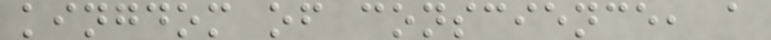kingdom of conscience, a
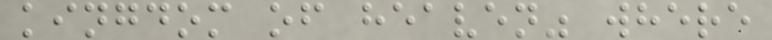kingdom of heaven" where
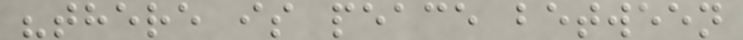"there is peace between
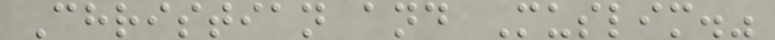Christian and Muslim."
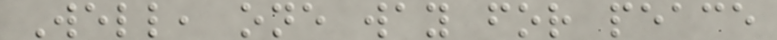Well, one way for peace
